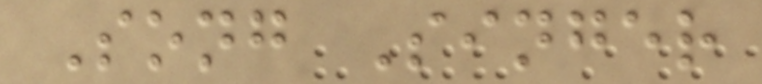Song Singer
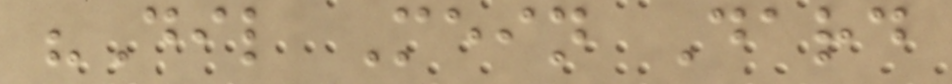"Dil Mein Dard
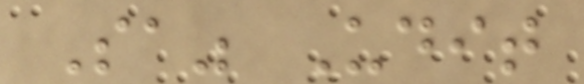Sa" Udit
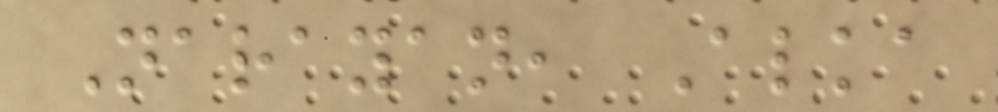Narayan, Alka
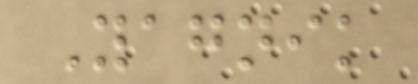Yagnik
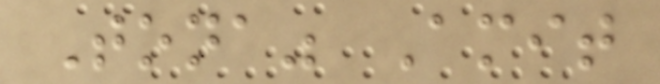Tona" Amit
